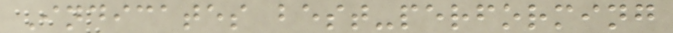Indicates best-performing
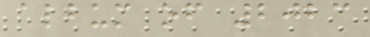album of 2023
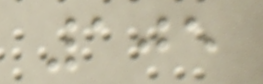105
